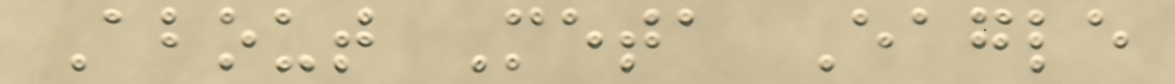About Meta Eagle
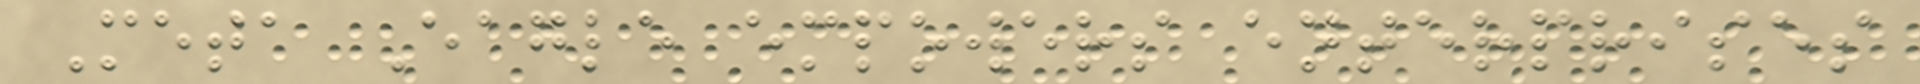Meta Eagle empowers enterprises
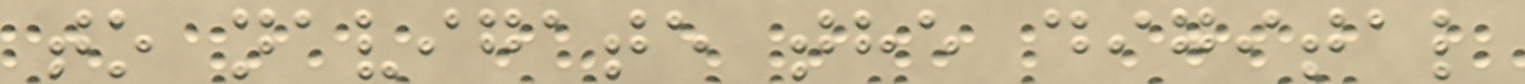to navigate the digital
